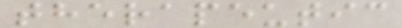therapeutic
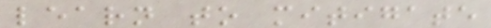learn to mitigate
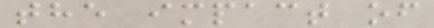the impact of
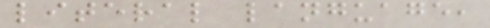literal language,
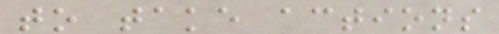to take actions
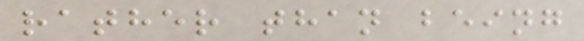rather than being
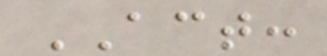ACT:
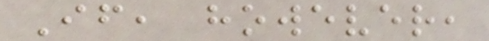If, however,
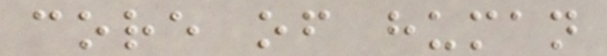core of human
